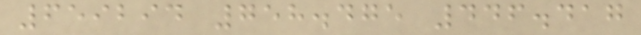659294 758.475 446.417
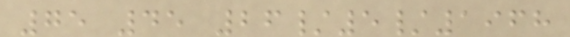75 45 26/5/1968
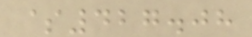$427.08
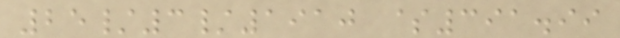25/3/1910 $391.99
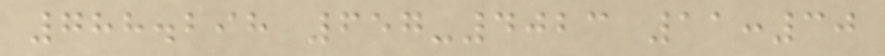788.298 657-4023 11:30
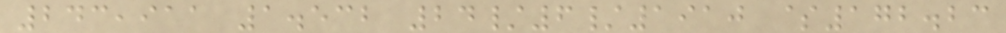243,911 1.532 24/6/1910 $172.23
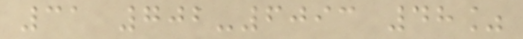31 702-6093 48%
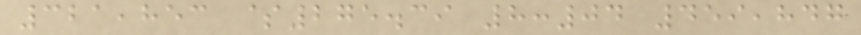321,853 $275.39 8:04 459,847
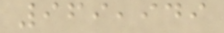969,949
